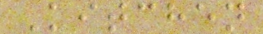Kitchen
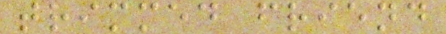trimmed friend
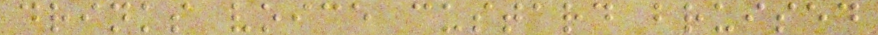drinks voice custard bruised
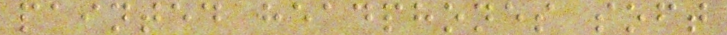painted headphones soft
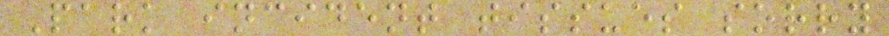Park incident tissues sorry
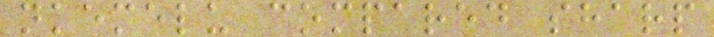nkemelu compared sharp
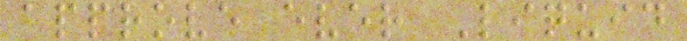approve ever Liquid
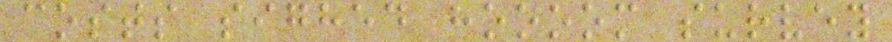costs sighed hoooom survey
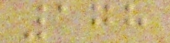178
